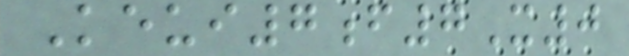Keui7f7X0
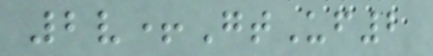2v+GtUf2
